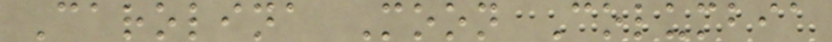Carolina Moon Columbia
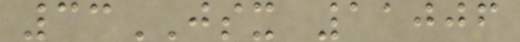33JSX 11006
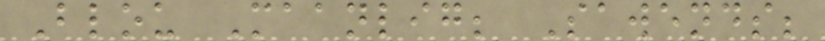Blou Maanlig; Sawends;
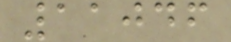11046
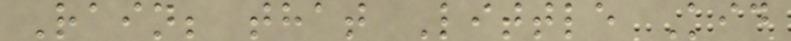Rain; that Little Kid
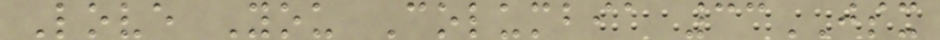Love You Columbia 33JSX
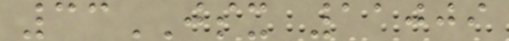33JSX 11009
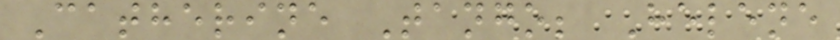Catherine Tango; Helene
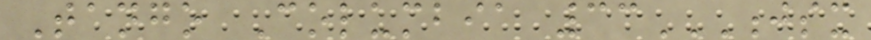Tango Columbia 33JSX
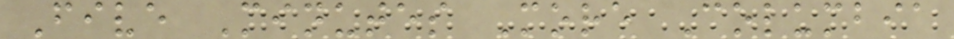Five Minutes More Columbia
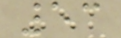53
